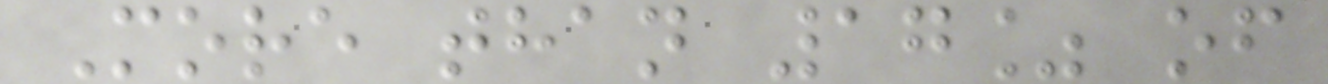More than 17% of
